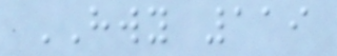HWY 119
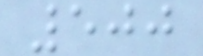500
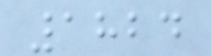1824
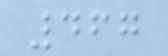467
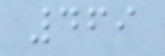469
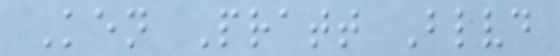Ken Pratt Blvd
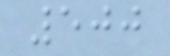500
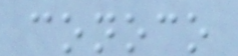conoco
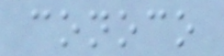conoco
